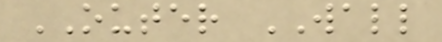OUTER WALL
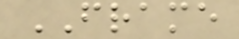FRAME
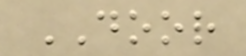DOOR
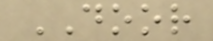DOOR
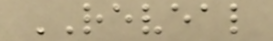REVEAL
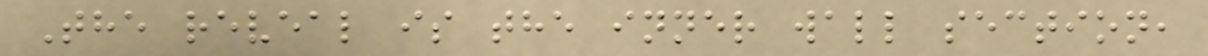The reveal is the inner wall section,
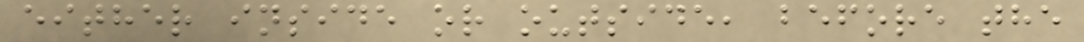either inside or outside, before the
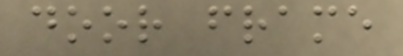door frame
